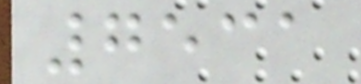7531
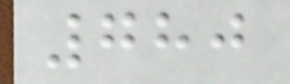780
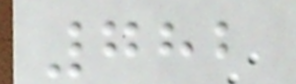782
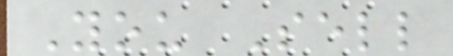You Sell
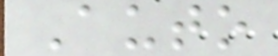Auto
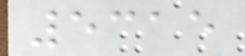5315
